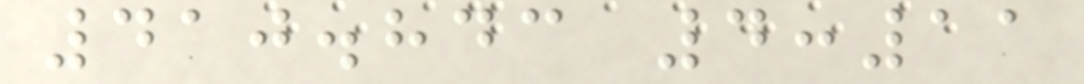410.843 4:11
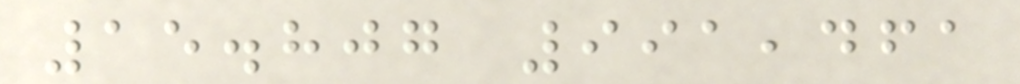15.807 991,461
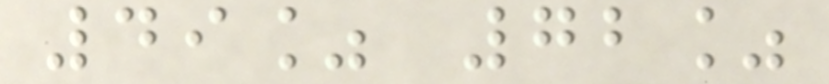49% 72%
